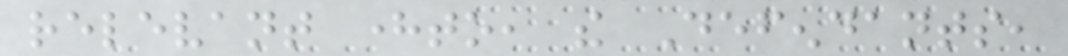relevant hereto, the Defendants,
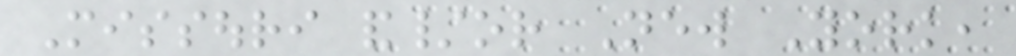Missouri and/or New York,
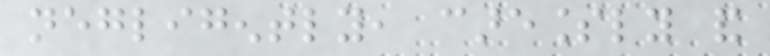negligently, carelessly and
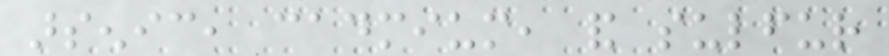arsenic, cadmium, and sulfur
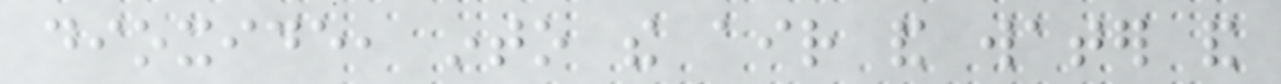dioxide, into the air and water and
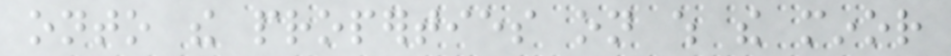onto the properties on which the minor
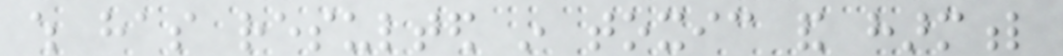which has resulted in toxic and harmful
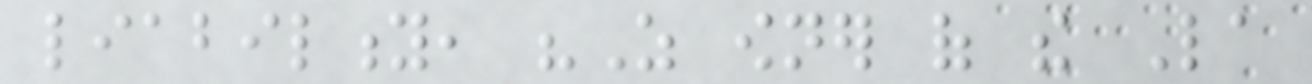liability, "As owner of the La
